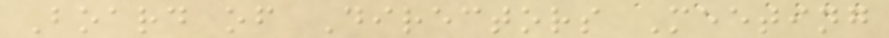Board of Directors Meeting
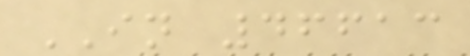IN 46613
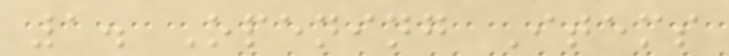1. Opening Items
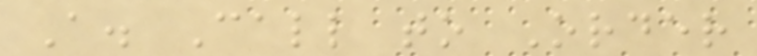A. Call to Order
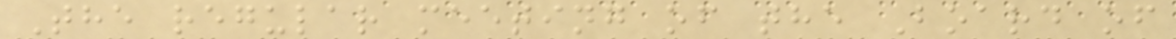The regular meeting of the Board of
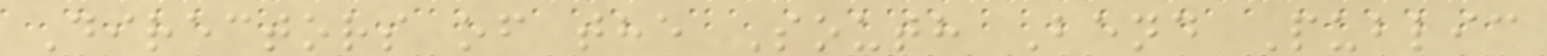Directors of the South Bend Public
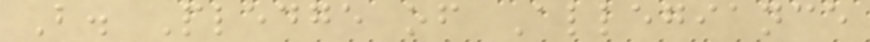B. Pledge of Allegiance
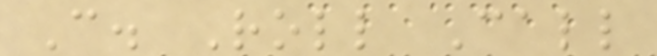C. Roll Call
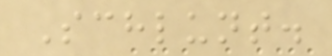Schlunt.
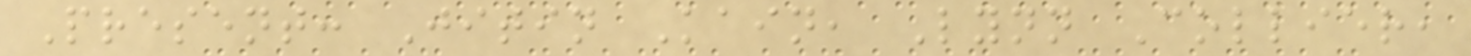Present: Jitin Kain, Lynn Collier,
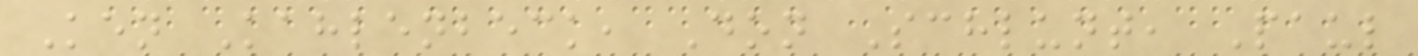Ken Kahlenbeck, Don Schlunt, Paul
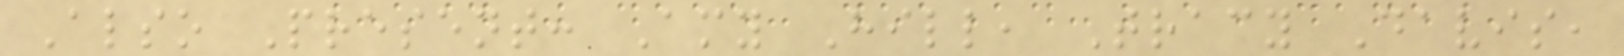Also Present: Amy Hill, Tracy Davis,
